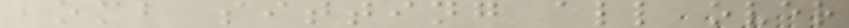bomb sitting all over
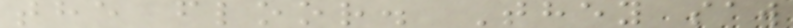the floor. They saw
